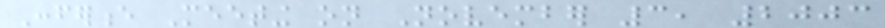Conference Meeting on November 3, 2003
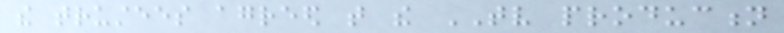the trustees agreed that the TV production
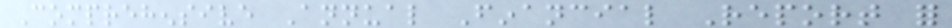Comprehensive Annual Financial Report for
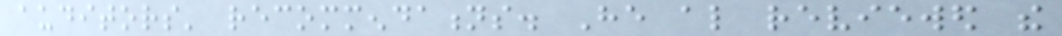auditors' recommendations. He also reviewed the
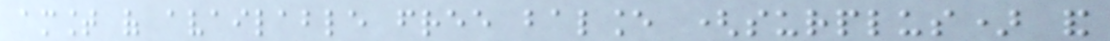amount of available free balance (surplus) and
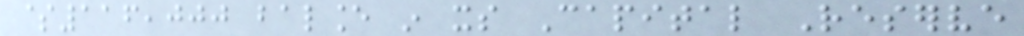$116,000 balance in its Capital Reserve
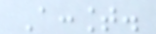Account.
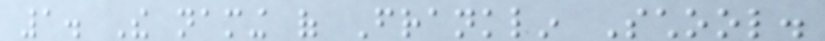1. The naming of Franklin School.
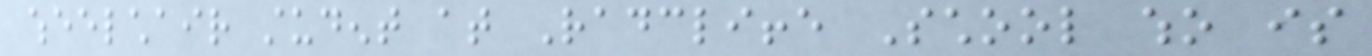wheelchair student at Radcliffe School who is
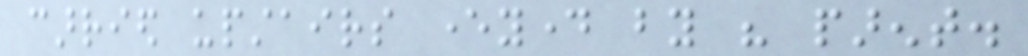carried upstairs everyday by his parent.
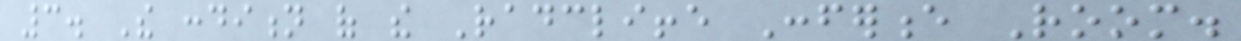3. The condition of the Radcliffe Conference Room.
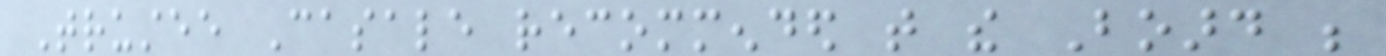Trustee Casale recommended that the Board be
